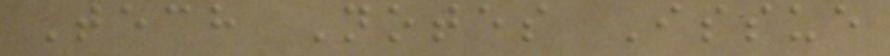Tech Notes Issue
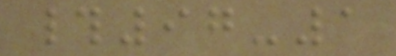#97-1
